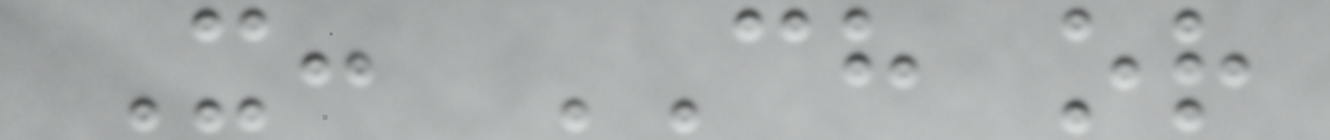X: CH or
